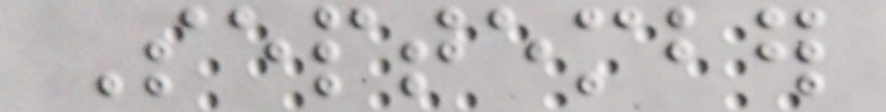September
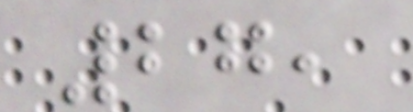27,
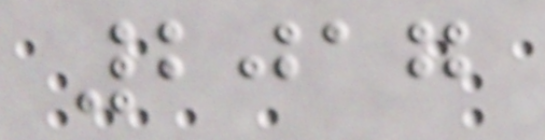2017
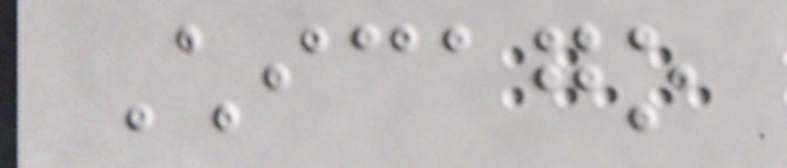Chicago
